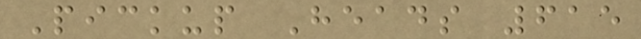Pickup Heads 615
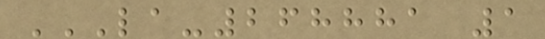LA-268881 1
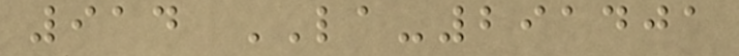914 LA-291401
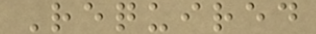Required
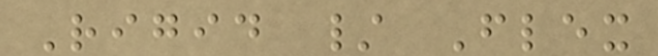Rigid / Flex
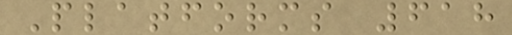Platforms 618
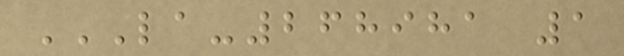LA-268981 1
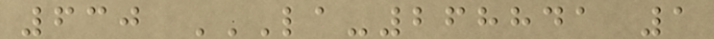630 LA-268841 1
